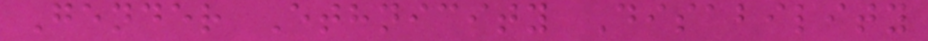Gender Ethnicity Disability
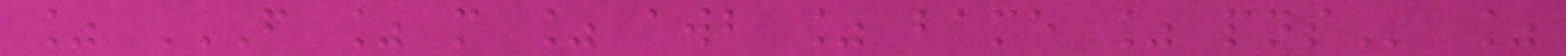% F % M % AWB % BAME % PNS %
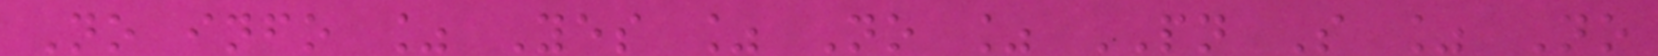No info % Yes % No % PN S % No
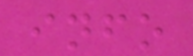info
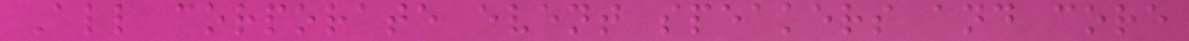All corporate event speakers and core
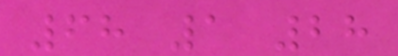68 1 28
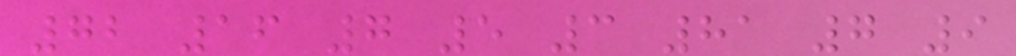72 16 7 5 3 81 7 9
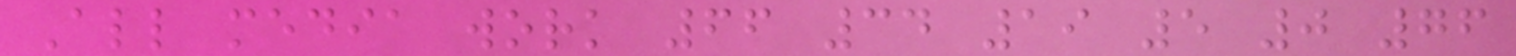All media work 66 34 19 5 0 76
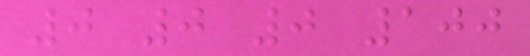0 0 0 100
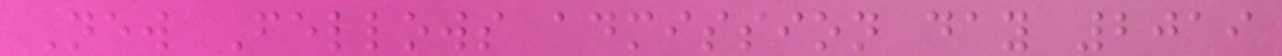New Fellows admission day 2019
